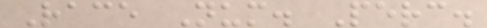Race Num. Perc.
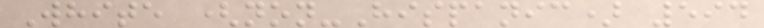White (non-Hispanic) 594
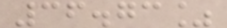36.73%
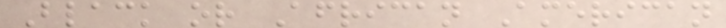Black or African American
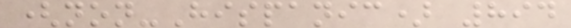(non-Hispanic) 894
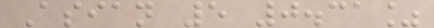Asian 5 0.31%
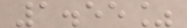1.55%
